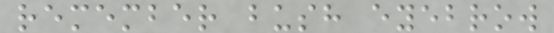remember bush eyebrow
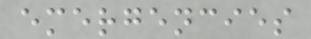emergencies
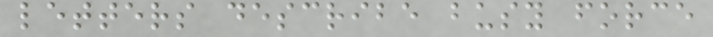letters describe busy force
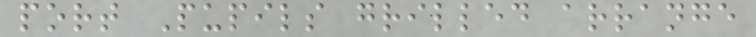port Pupils grilled arrange
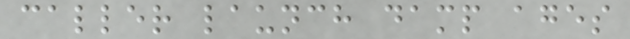caller launch damp ages
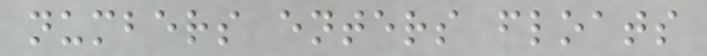numbers enters floats
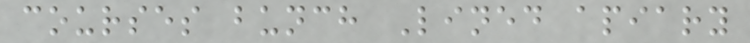courses bunch Lined apiary
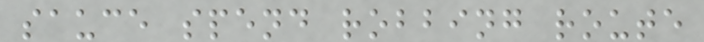sauce spend robbing route
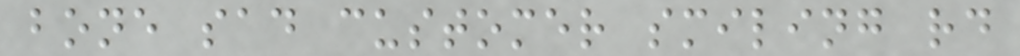bone sad customer smiling rd
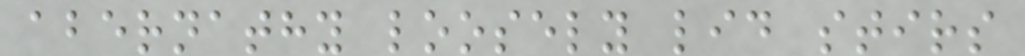abernathy loosely lid stirs
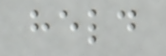held
